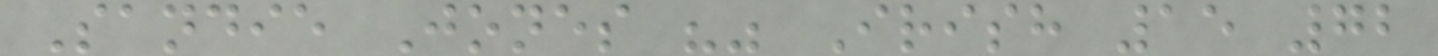Sandie Jones "" Irish 15 72
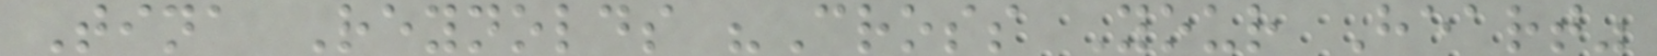Tina Reynolds "Cross Your Heart"
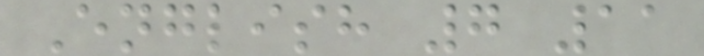English 7 11
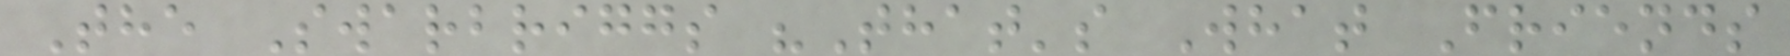The Swarbriggs "That's What Friends
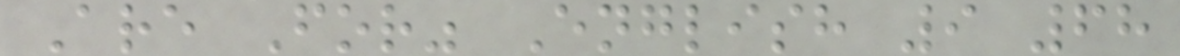Are For" English 9 68
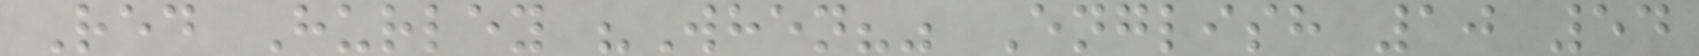Red Hurley "When?" English 10 54
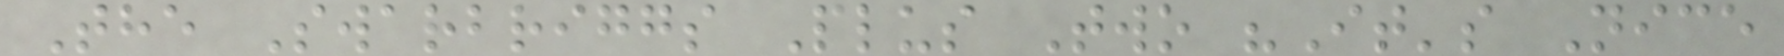The Swarbriggs Plus Two "It's Nice
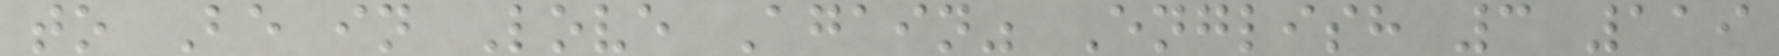to Be in Love Again" English 3 119
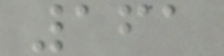161
